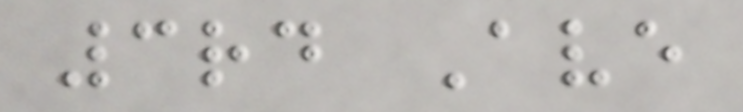3rd Ave
